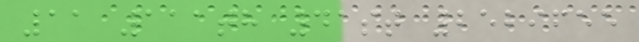11 111th 41st 2529655
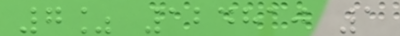7% 124810 1
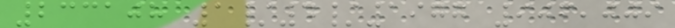233108 1/4/1977 906,009
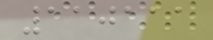110111
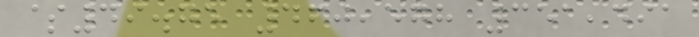$49.75 460,578 351,491
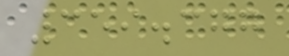359.377
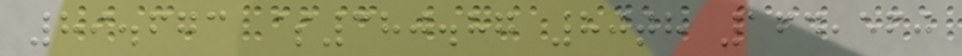89.673 $380.87 80th 164,560
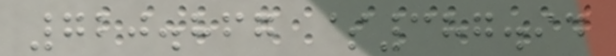720.867 $387.94
